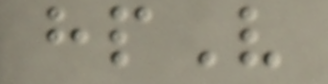hpV
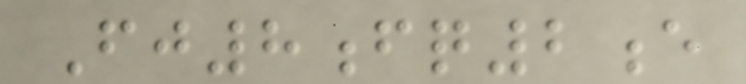Fj8fq2e
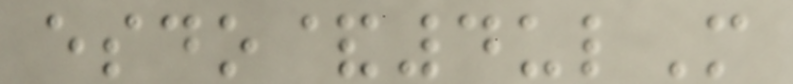esdo&4ulM
